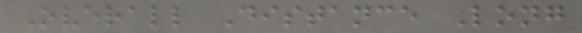Overall Distance Long
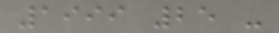1999 25 -
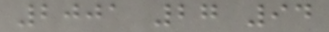2001 27 94
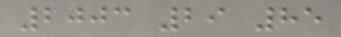2003 29 85
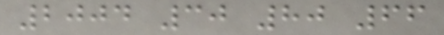2004 30 80 66
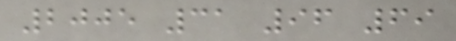2005 31 96 69
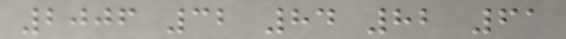2006 32 84 82 61
